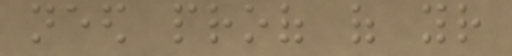need proof of your
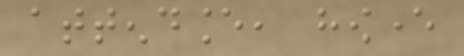attendance, however
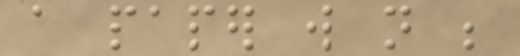a paper will not be
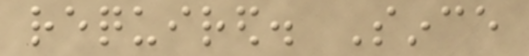required. Since
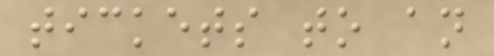tickets to an
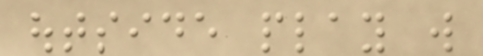outside play will
